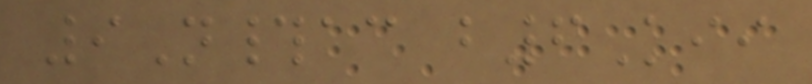9N#ac b6Kii
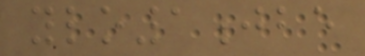ylo1jbe
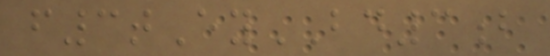f3tEyBD3b
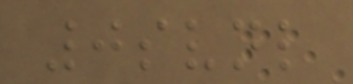0svnl
